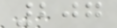207
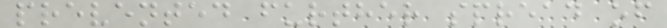prevented further spread of
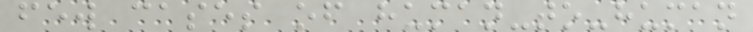few cases of human-to-human
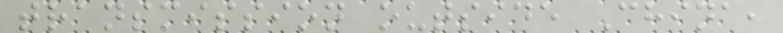transmission outside China,
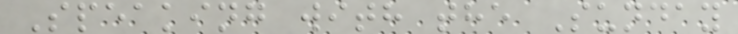Speaking with the Sunday
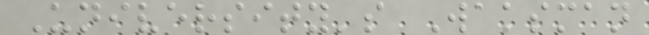University's Waksman
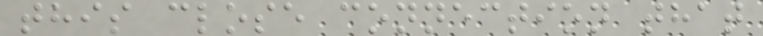this close connection that
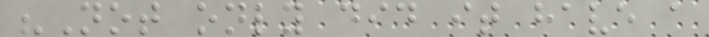"Not only did it have a
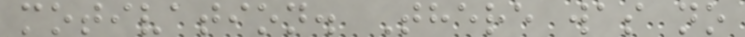motivation. There was no
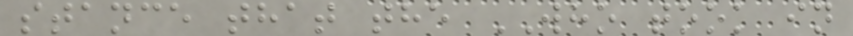stance that the WHO took in
